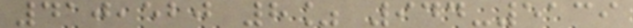410,520 8% 944-5139
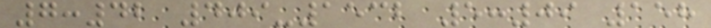7:42 409-1532 5:09 158
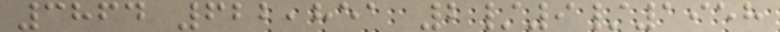3864 622,851 2/9/1958
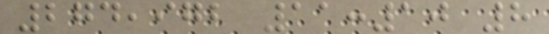274,972 11:10 8
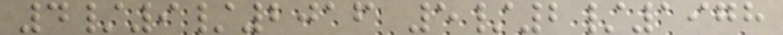4/9/2016 5/2/1978
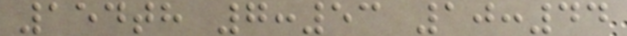154th 7:53 10:44
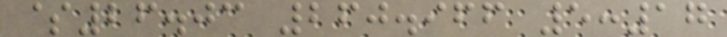$26.03 260.966 5:17
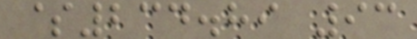$234.89 93
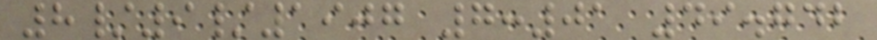8/9/1907 7:01 49.742
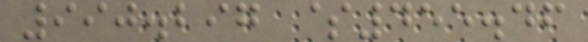990.297 $455.46
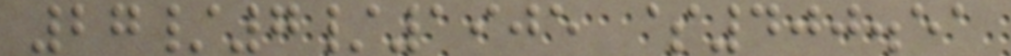27/7/1905 $400.51
